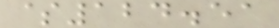$124.51
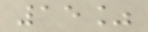15%
